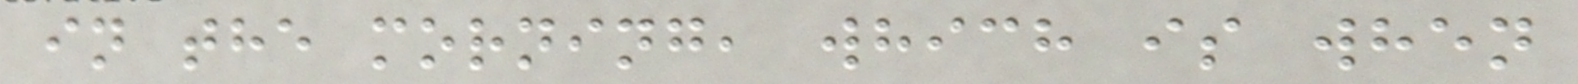in the morning, which is when
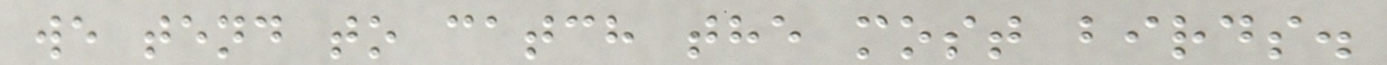we tend to catch the most birds.
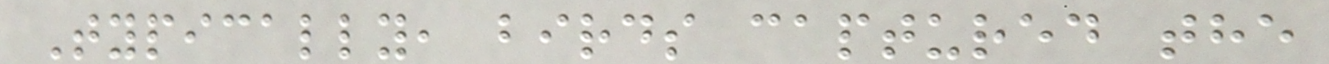Typically, birds captured the
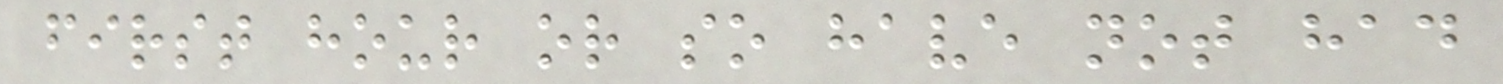first hour or so have not had
